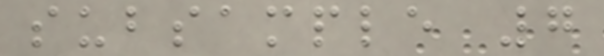subsample 7
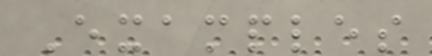Examples
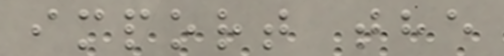import the
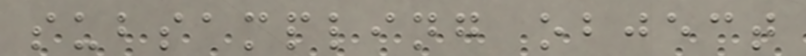subsampling object
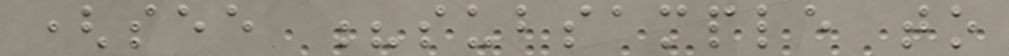(see ?subsample to
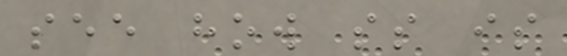see how ss is
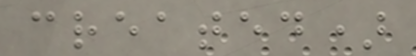created)
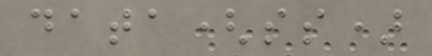data(ss)
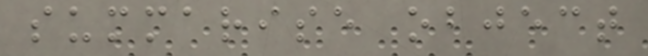summarise object
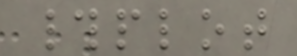#plot
